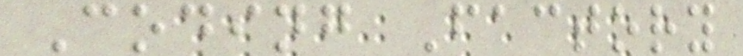Coding Factory
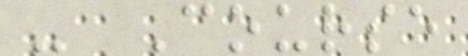- Course
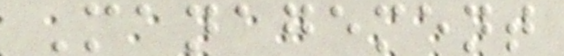Management
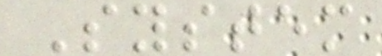System
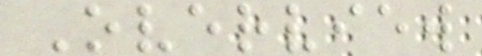Overview
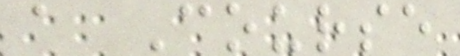a Course
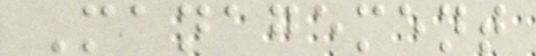Management
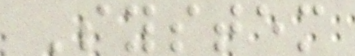System
